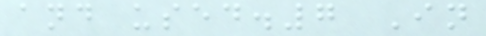and used.7 In
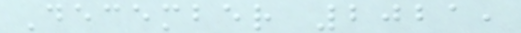December 2021,
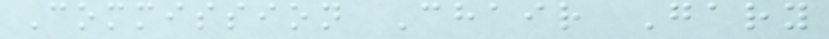Commission Chair Gary
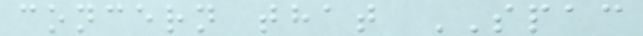concern that SPAC
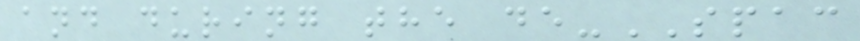and during the de-SPAC
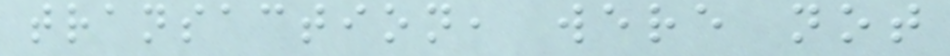transaction, were not
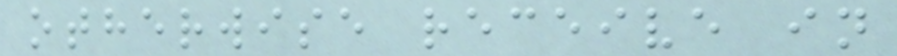otherwise receive in
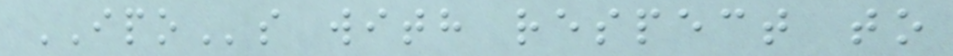IPOs with respect to
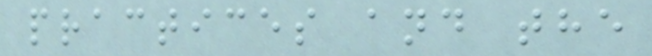practices and the
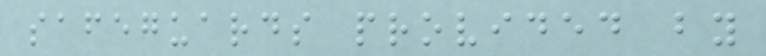safeguards provided by
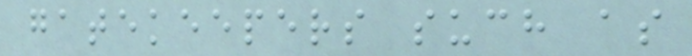gatekeepers such as
